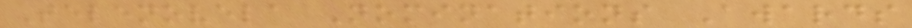Telenovela Nominations Awards
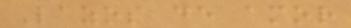Lazos de amor
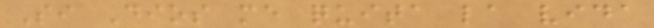Si Dios me quita la vida
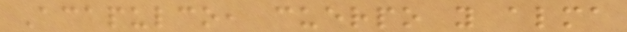Acapulco, cuerpo y alma
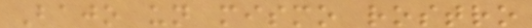Bajo un mismo rostro
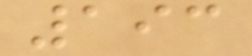193
